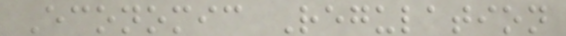Economic Regulation
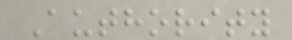Authority
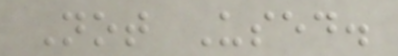Not Used.
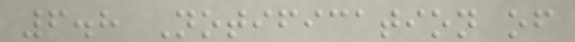6.8 Notification of
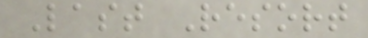Last Resort
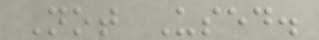Not Used.
